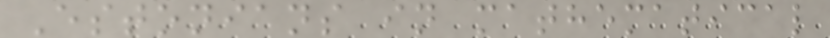Estonians in mathematical
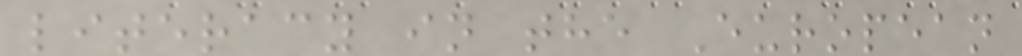literacy in the European
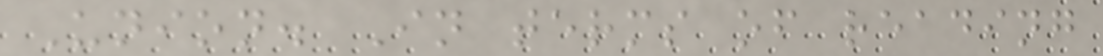Union. In terms of reading
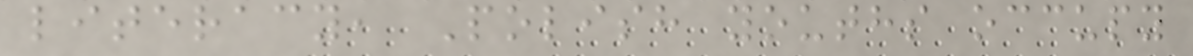literacy, Polish youths occupy
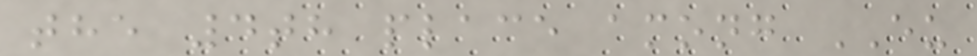the 4th place among EU
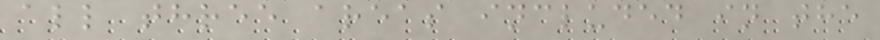all three areas included in the
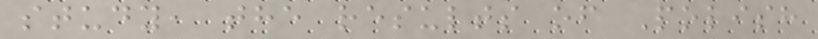study, the results of Polish
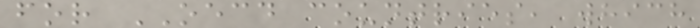for OECD countries, which
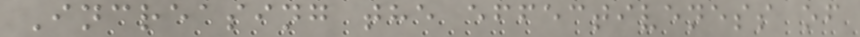Increasing the effectiveness of
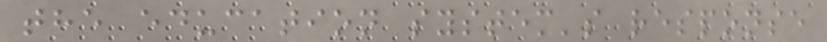the education system's response
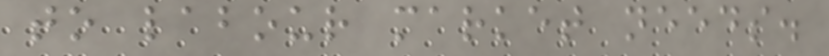to labour market needs.
